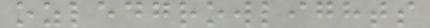ozledgrowlights
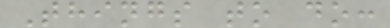Things to do:
